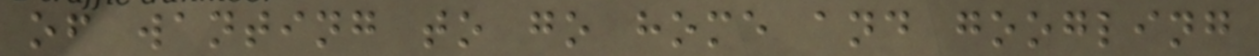of wanting to go home and googling
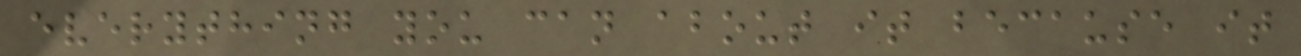everything you can about it because it
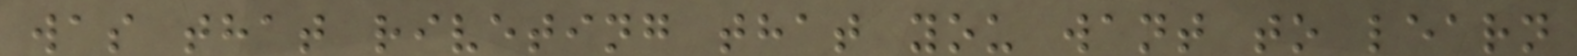was that riveting that you want to learn
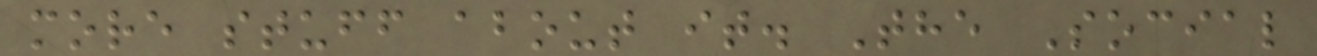more stuff about it. The Social
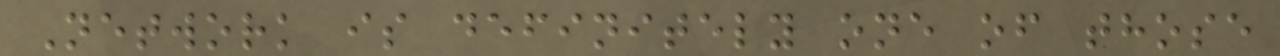Network is definitely one of those
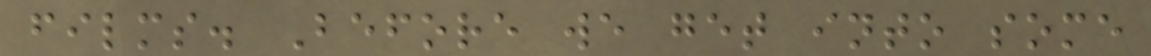films. Before we get into some
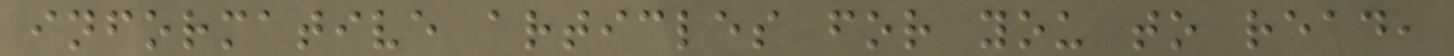informative articles for you to read,
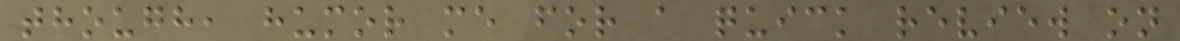though, humor me for a quick review on
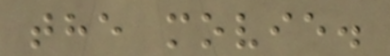the movie.
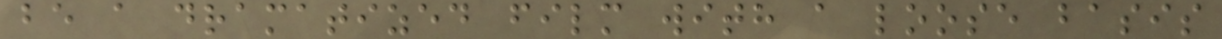be a dramatized film with a loose basis
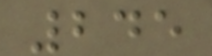245
